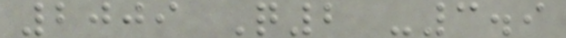2009 Q2 -3.9
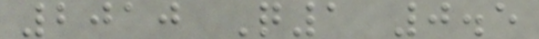2010 Q1 0.5
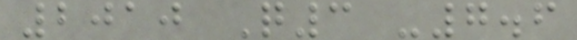2010 Q3 -7.6
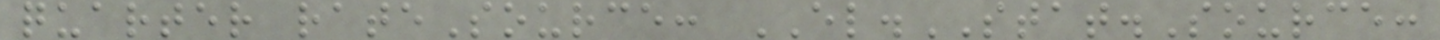quarter rateSource: EL.STAT.Source:
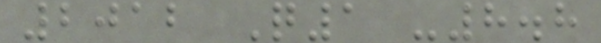2012 Q1 -8.8
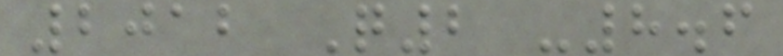2012 Q2 -8.6
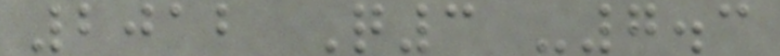2012 Q3 -7.3
